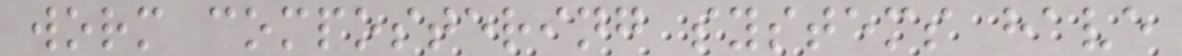worm compostering systems have
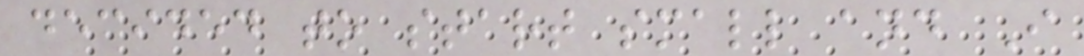decided to start small and I
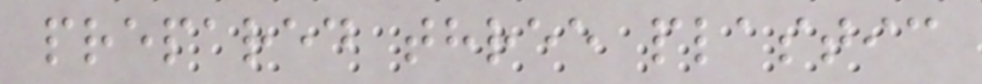prepared three plastic
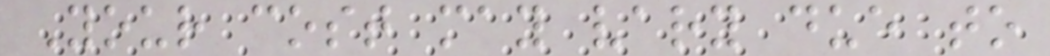Your cost may vary due to
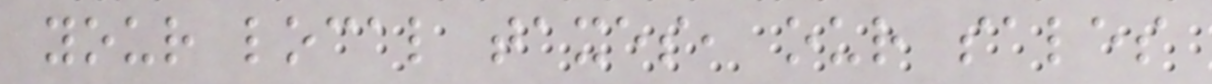your local taxes, our sales
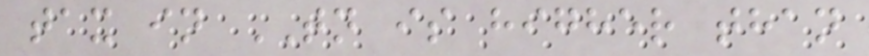tax in TN is higher than
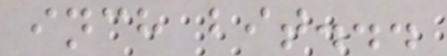inch bit...
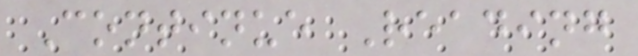Continue Reading
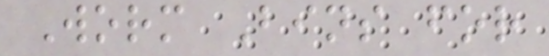Worm Bins for
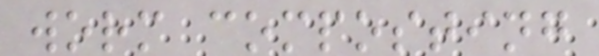worm composting
